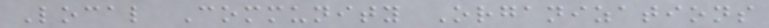Local Community Organizations
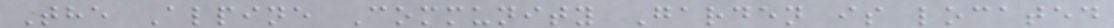The Alpine Community Garden is located
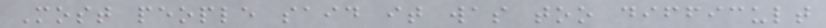Most people said it was too difficult
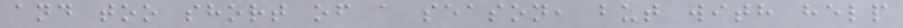and too short of a season, but with help
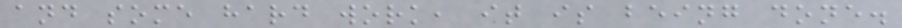and some hard work, it is being done.
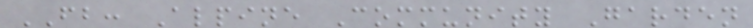FB: Alpine Community Garden
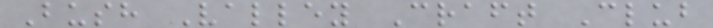Bush Valley Craft Club
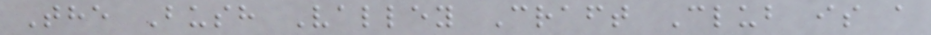The Bush Valley Craft Club is a
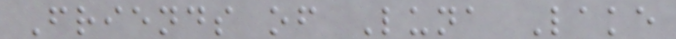Friends of Luna Lake
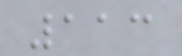113
